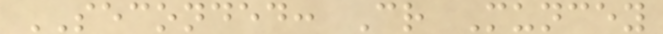SECONDED: Cr Muncey
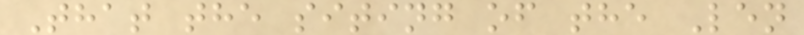That the siting of the Len
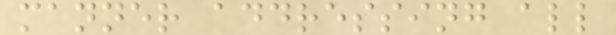manner addressing all
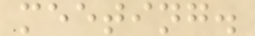meeting.
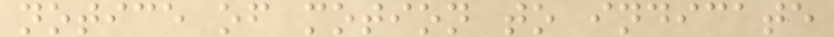notice of motion to indicate
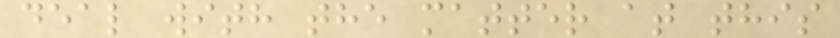deal with the matter at this
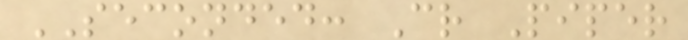SECONDED: Cr Piper
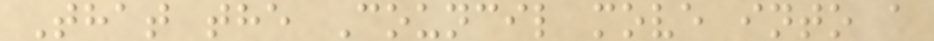That the Council move into a
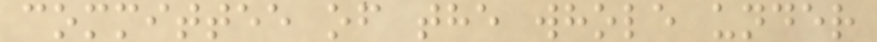committee of the whole under
